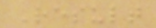Result
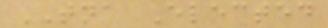TNA Elected
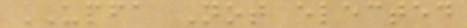UPFA Not elected
